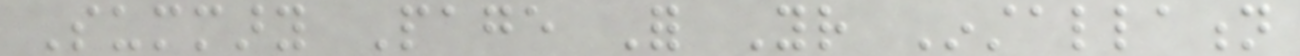Summary Page For Your Installation
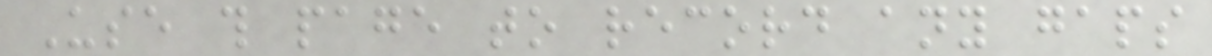Use this page to record any gaps
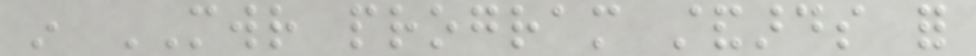in MWR program standards for
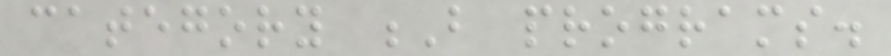category B programs.
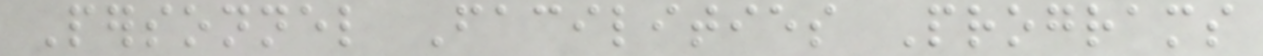Personnel Facilities Programs
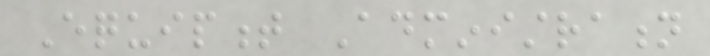Equipment Administration
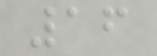16
